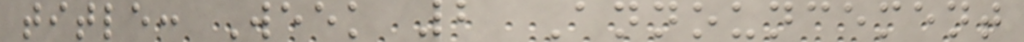title: Week 2 Announcement
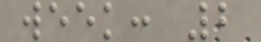week: 2
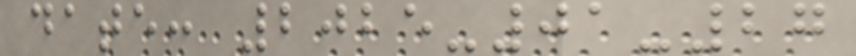date: 2025-01-27
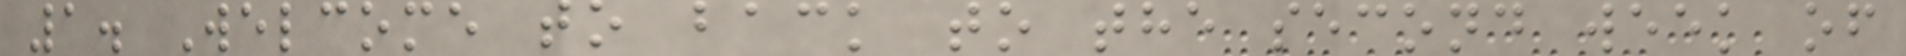1. Welcome to back to the second week of
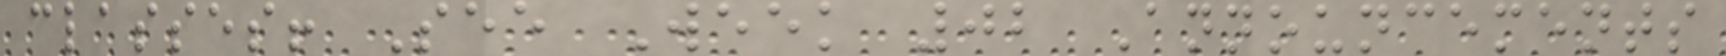classes! See Week 02 Announcements
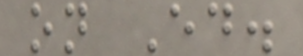on Ed.
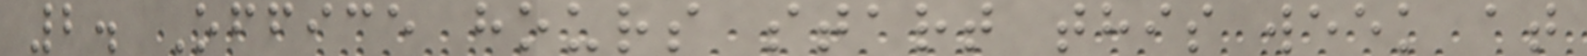2. Office hours start this week at
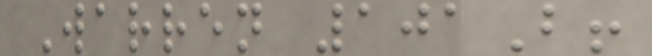Warren 101B!
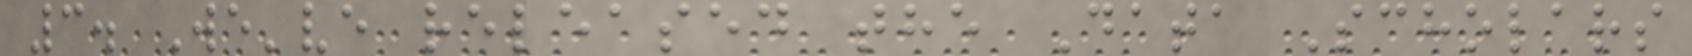3. We've released the Data Scholars
